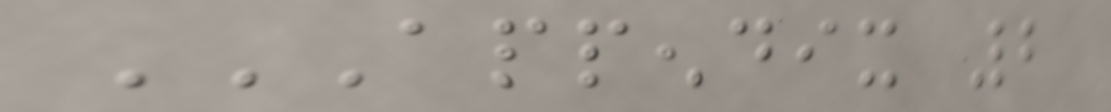APPENDIX 2
